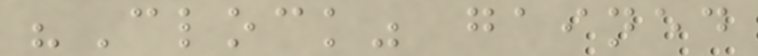"Clock" gained
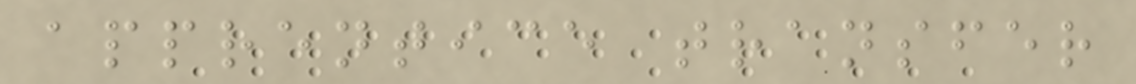apprentice transfer
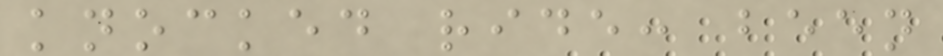knocked ride: been
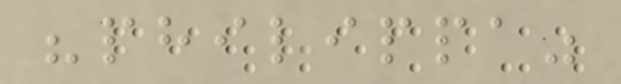"philippa"
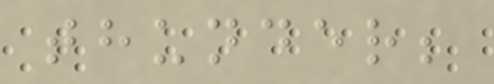thunder;
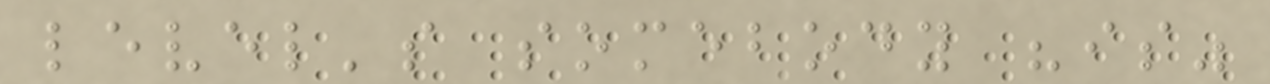level's somebody "is"
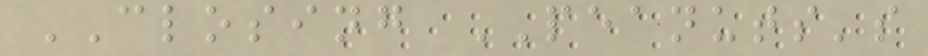CLOSING PEANUTS's
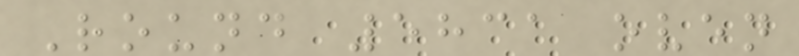Round 5831 oven
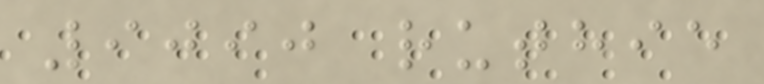9090 ruthie
